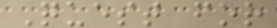Quest for
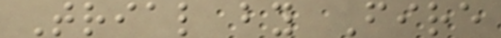Trial by Fire
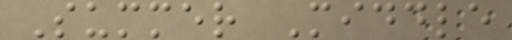Summer Middle
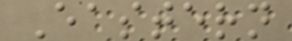Eastern
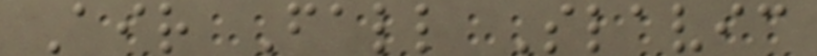Air Fall Slavic
